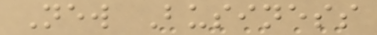New Business
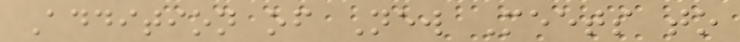Addition of New Meets to
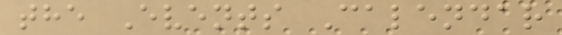the Events Calendar
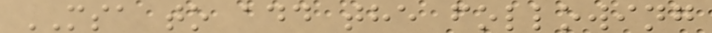MSA to add the following
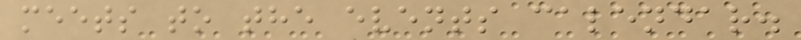meets to the events calendar.
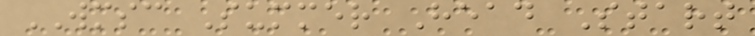WMSC Summer Head Start
